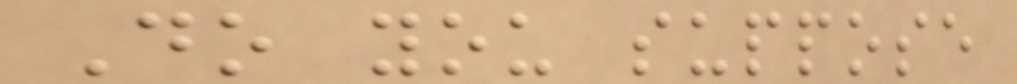Do you suppose
